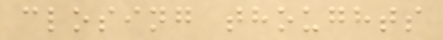closing thoughts
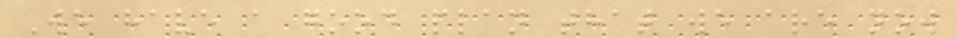We have a good plan that we are now
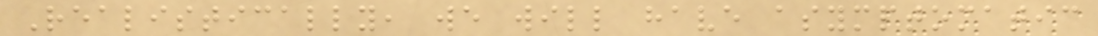Realistically, we will have asymptomatic
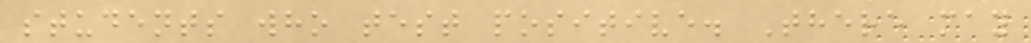students who test positive. There may
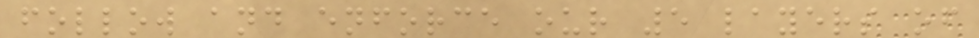follow and enforce our 5 layers of
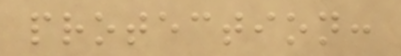protection:
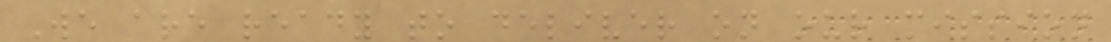We are ready to deliver on our mission
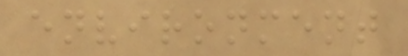environment
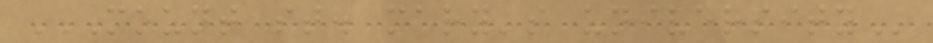MOUNT ST. MARY'S UNIVERSITY
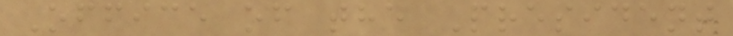Office of the President
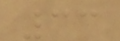33
